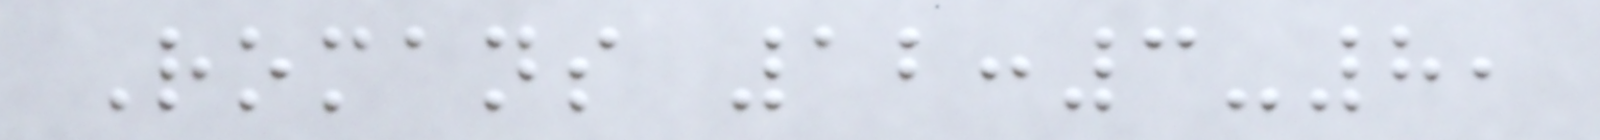Romans 12:3-8,
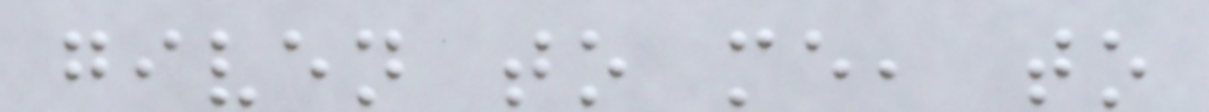given to me, to
